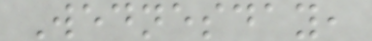Wednesday,
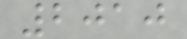2010
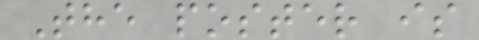The poster is
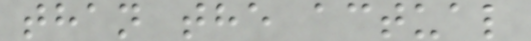than the actual
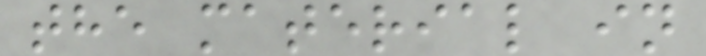the material in
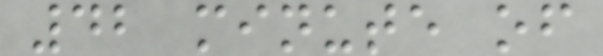42 minute of
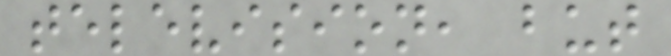television, but
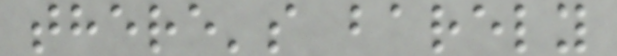there's barely
